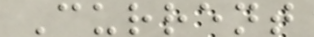Current
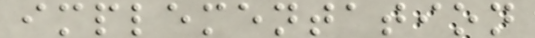implementation
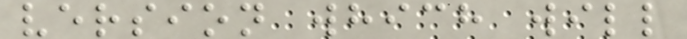version which will
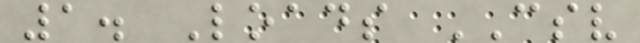1. Loads CSV
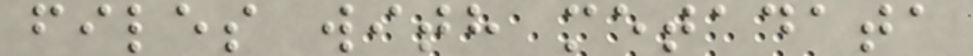files with metadata
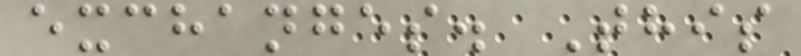exchanges. This
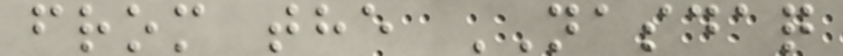from the NASDAQ
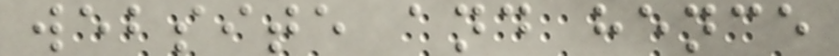website and hence
